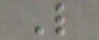L
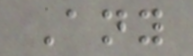Any
